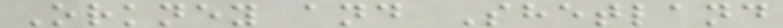Orkney and Shetland
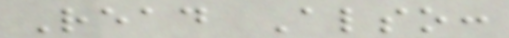Read Also:
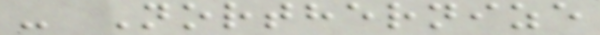- Northernize
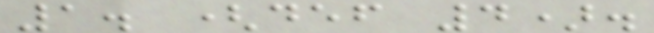1. (def 4).
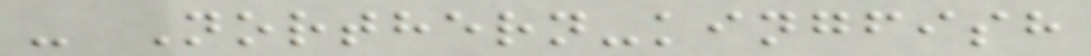- Northern-kingfish
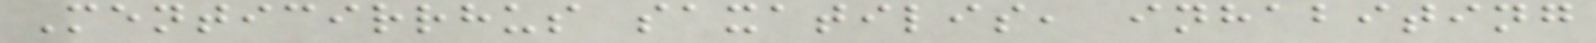Menticirrhus saxatilis, inhabiting
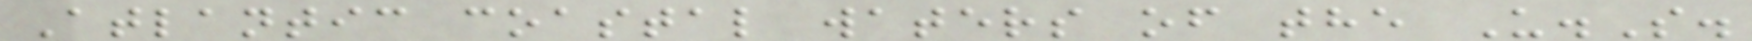Atlantic coastal waters of the U.S.
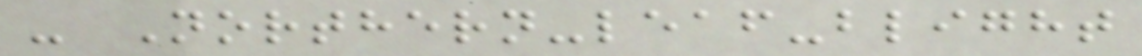- Northern-leaf-blight
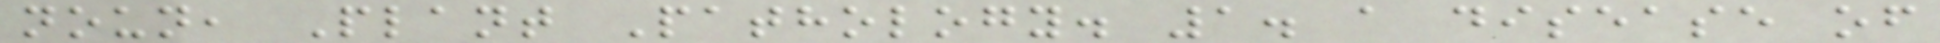noun, Plant Pathology. 1. a disease of
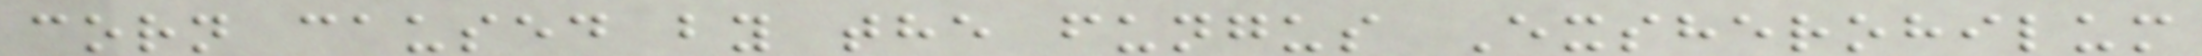corn caused by the fungus Exsherohilum
